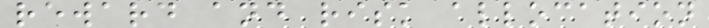reward and risk allocation
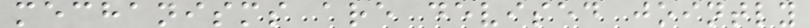mechanisms are devised jointly
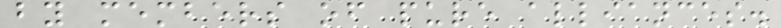by members of pure alliances.
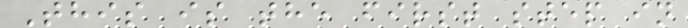This is the first step in
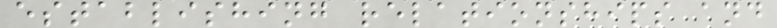establishing relationships and
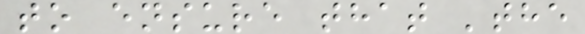to ensure that 'the
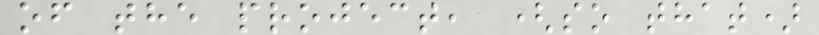of the project, (so that)
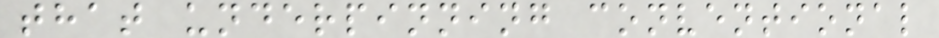that underpinning conventional
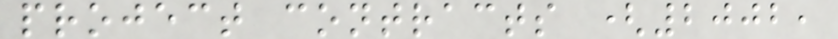project contracts (2002,
